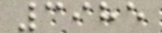3985
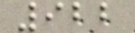922
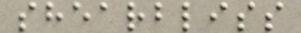shearbliss
